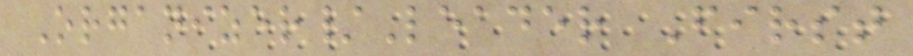Organizer/Leader First
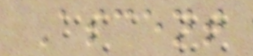Ascent
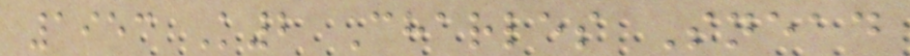1953 K2 Charles Snead
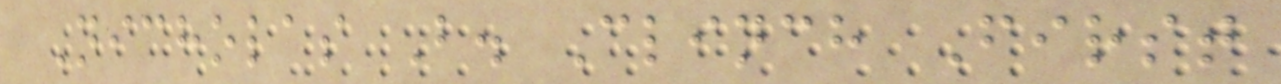Nicholas B. Clinch First
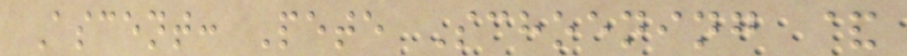Ascent: Pete Schoening &
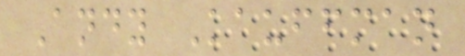Andy Kauffman
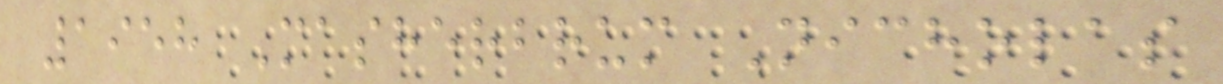1958 Masherbrum Nicholas
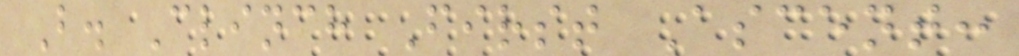B. Clinch First Ascent:
